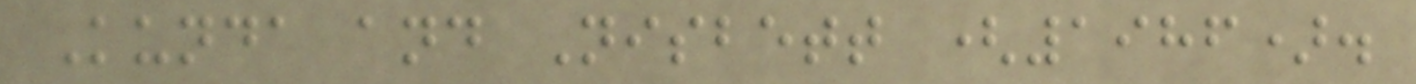Kunda and Nisbett (1986).
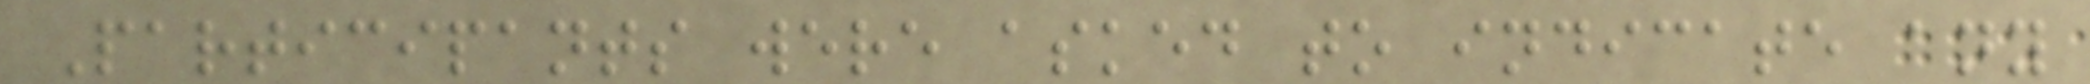Participants were asked to indicate any
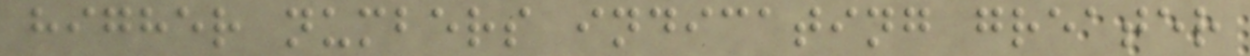higher numbers indicating greater
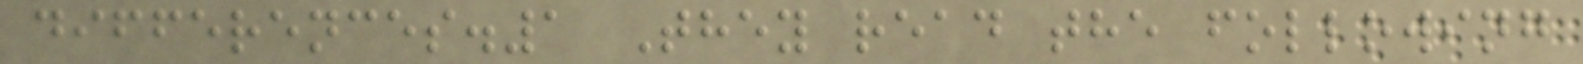differences.1 They read the following
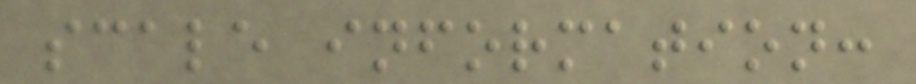scale information:
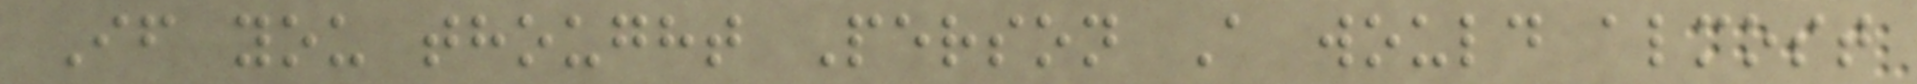If you thought Person A would almost
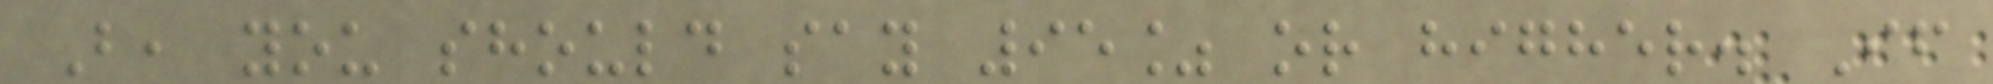B, you should say 95% or higher. If
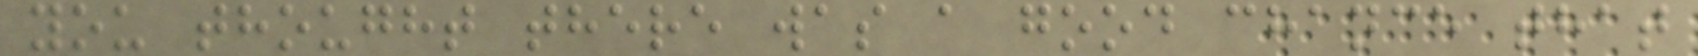you thought there was a good chance that
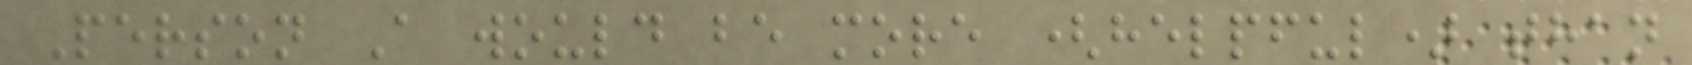Person A would be more (helpful) than
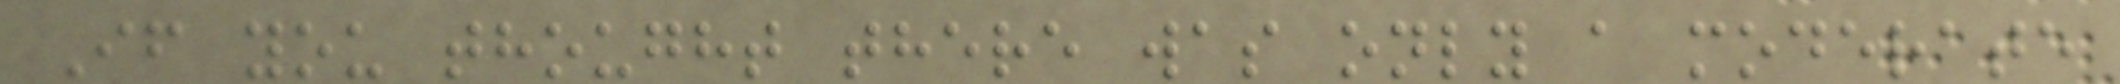If you thought there was only a moderate
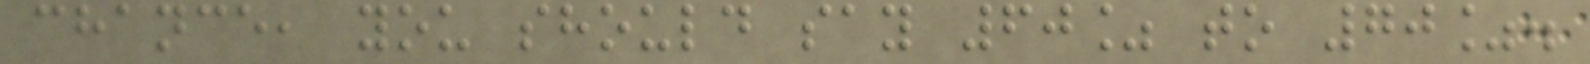chance, you should say 60% to 70%.
